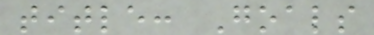title: Goals
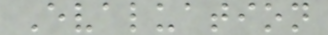Evaluation
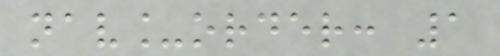nav_order: 1
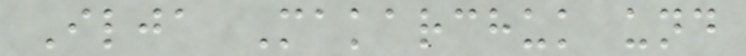Ilja Makarchuk und
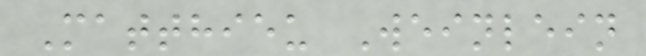Matthieu Weinlein
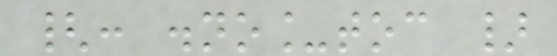{: .no_toc }
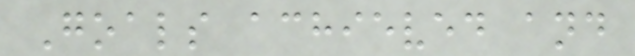Goals achieved and
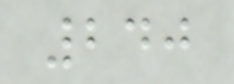240
